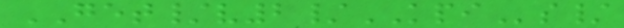GET/v2/KPIs/
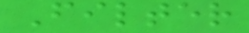Filter
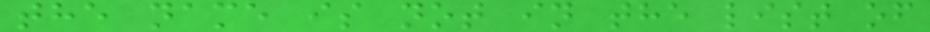the name is not in the list of
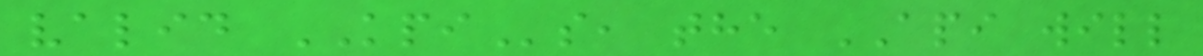valid KPIs, the API will
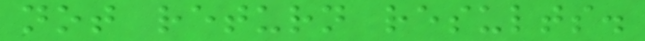not return results.
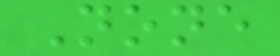None
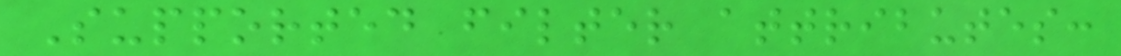Supported filter attributes:
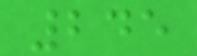245
